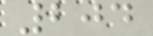204
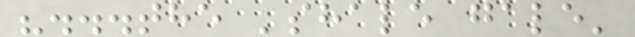"...the 'shale gale'
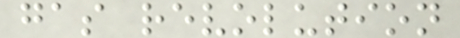gas revolution
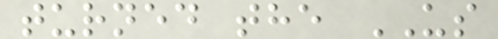turned the US
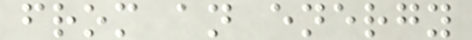from an energy
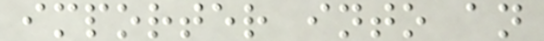importer into an
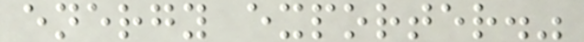energy exporter."
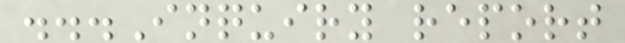...Inquiry report
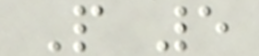P 5
